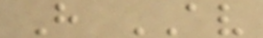H AV
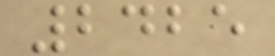2425
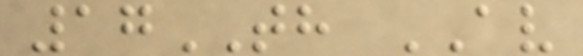17TH AV
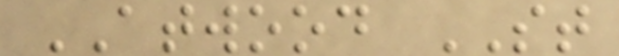ATWOOD ST
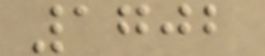1702
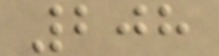208
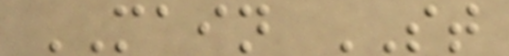MAIN ST
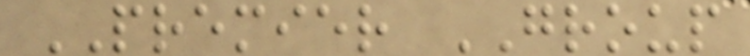PREMIER GROUP
